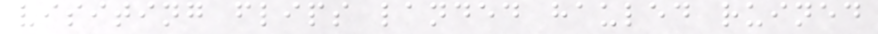visiting flips landed hauled ruined
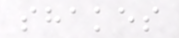shakes
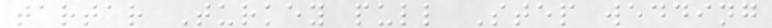tartar Turkey pull Step wedding
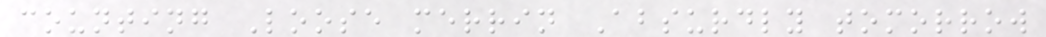counting Loose merrin Absurdly tomorrow
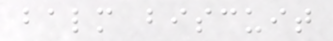balm biscuit
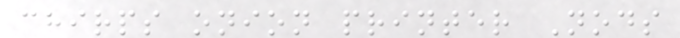chirps onion printer Nods
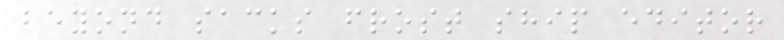beyond sacks frost ship editor
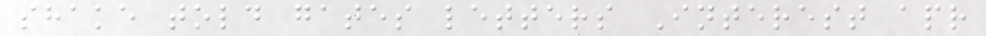shake told gates letters Interest apr
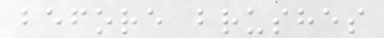before brushes
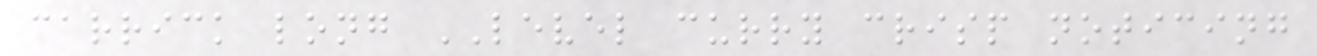carrick long LEVEL curry crisp noticing
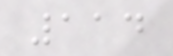114
